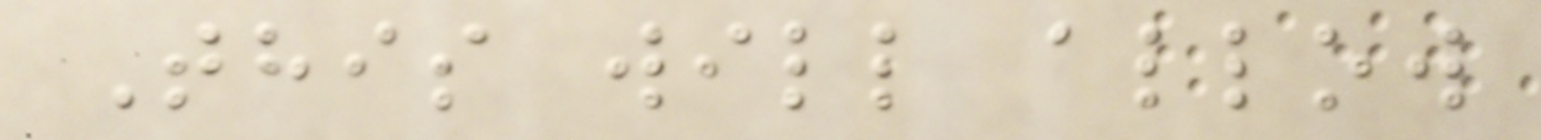This will allow
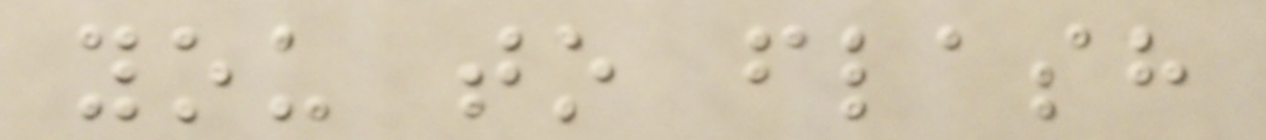you to flash
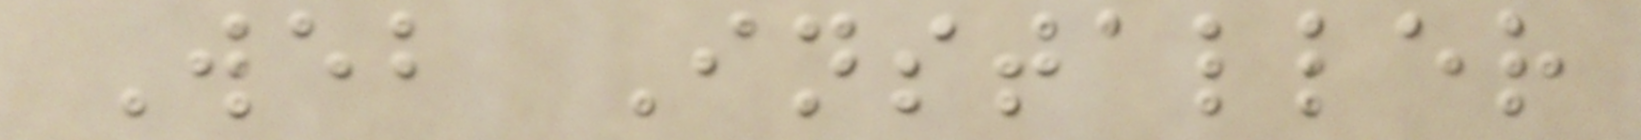Web Installer
